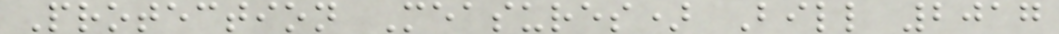Protection Measures) Bill 2017
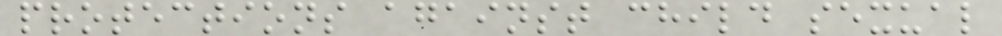protections against child sexual
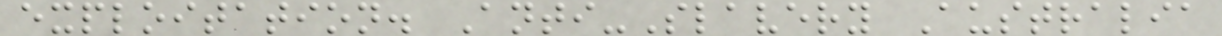exploitation. Anti-Slavery Australia
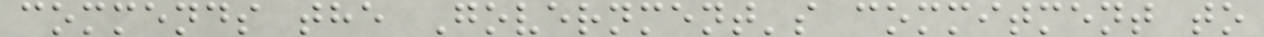commends the Government's commitment to
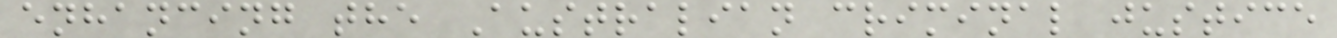enhancing the Australian criminal justice
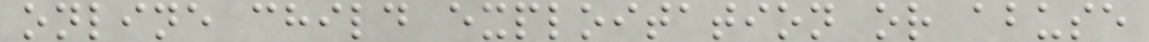online child exploitation or abuse
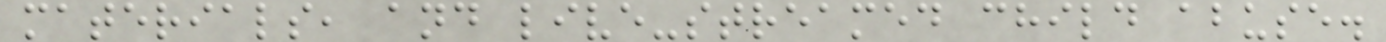materials, and live-streamed child abuse.
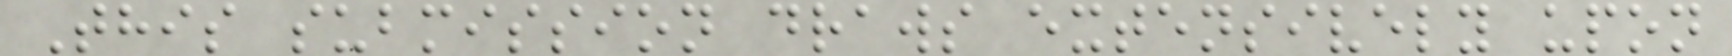This submission draws extensively upon
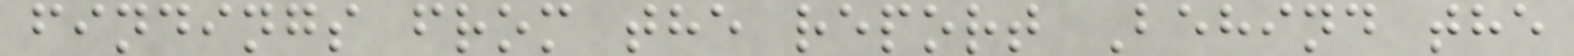findings from the report Behind the
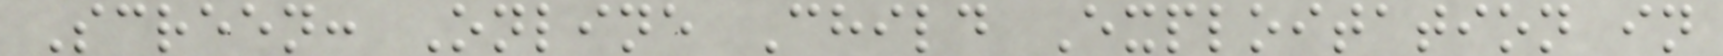Screen: Online Child Exploitation in
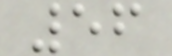56
